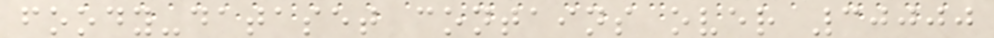foody-dataset contains over 30000
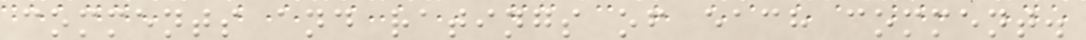comments and ratings of each comment.
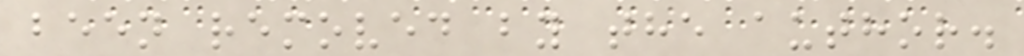been removed by the author.
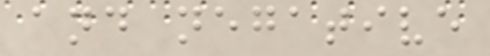and negative
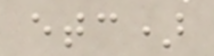etc)
